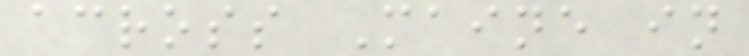across Maine in
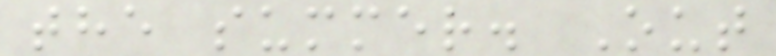the summer. Out
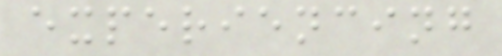experiencing
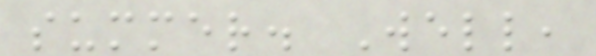summer. Well,
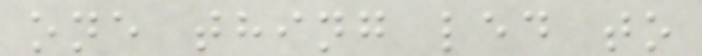one thing led to
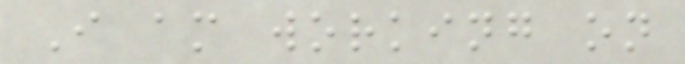I am working on
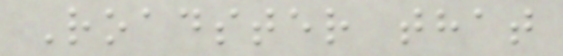Roadster that
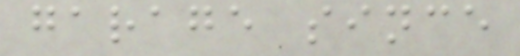garage since
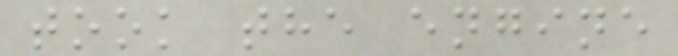took the engine
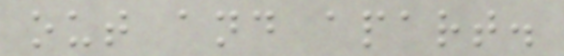out and apart.
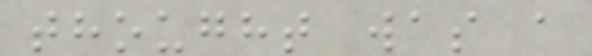thought was a
